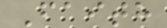Faith
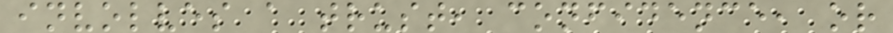involves a trust, confidence, or
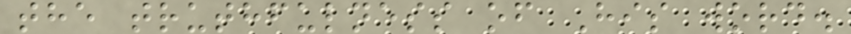the truthfulness of His word.
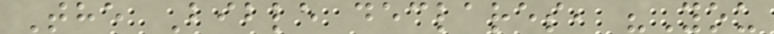The Bible declares, "You
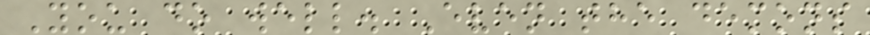You do well. Even the demons
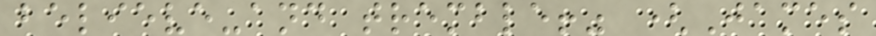believe-and tremble!" (James
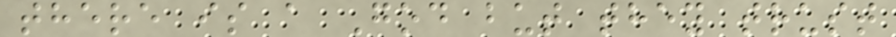there is a God but they trust
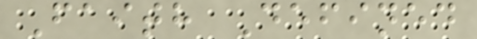Faith Defined
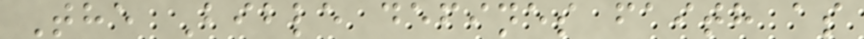The Bible defines faith as
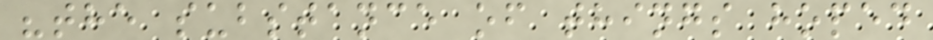"the substance of things hoped
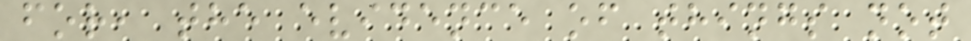for, the evidence of things not
